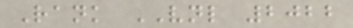Rank VNL 2022
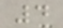4
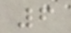6
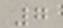7
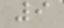9
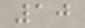10
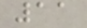11
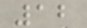12
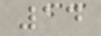14
